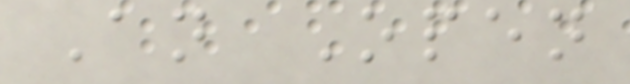An Open
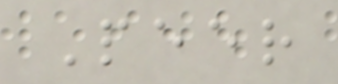Peer
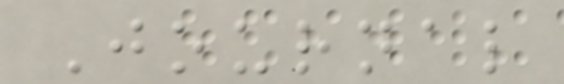Journal
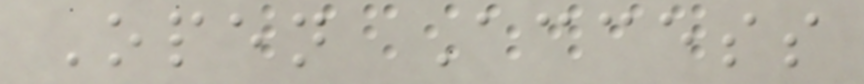Open Access
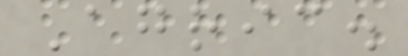Agric.
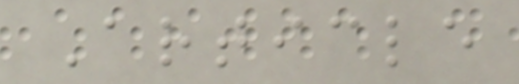Article
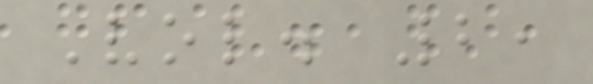Vol. 2,
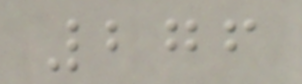276
